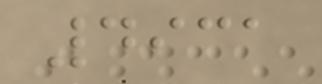4931
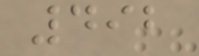492
